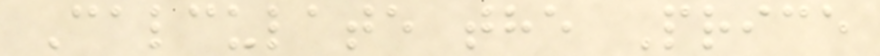Calculate the Price
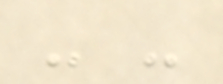- -
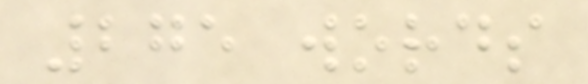275 words
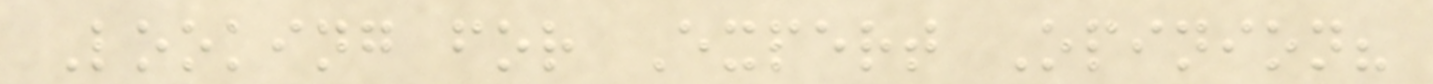Looking for Expert Opinion?
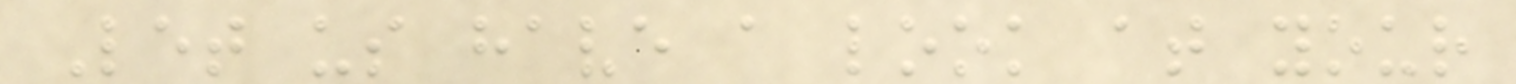Let us have a look at your
